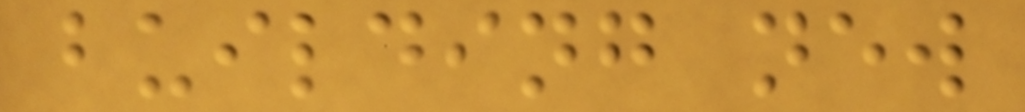building new
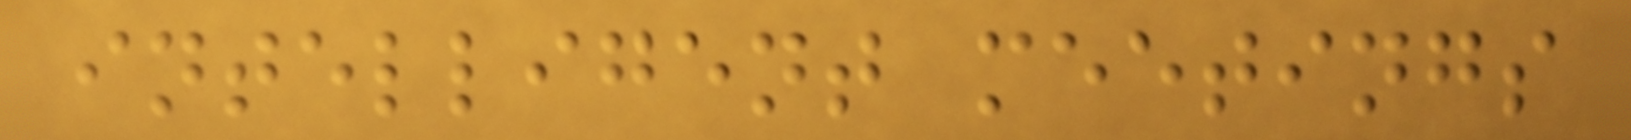intelligent meetings
